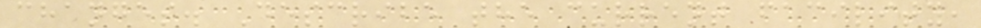changes. Describe the current facility,
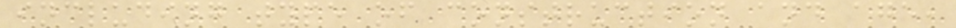including type of construction and age,
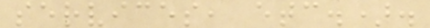services, etc.).
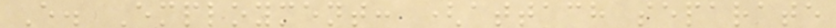E. Employment: (attach separate
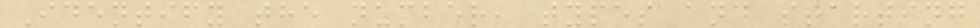Identify the number, types and starting
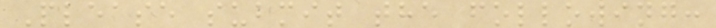Please submit the following:
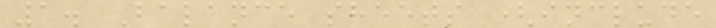1. Balance sheets (include
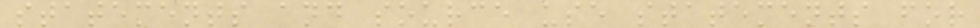statements and source use statements for
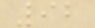92
